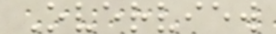Overview
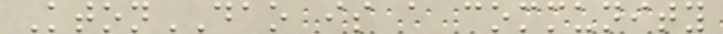KtonDAO is a community
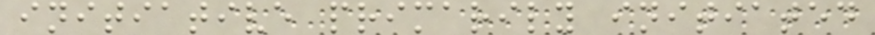initiative primarily initiated
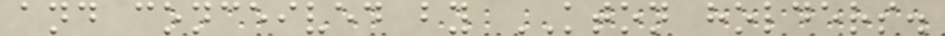and conceived by KTON holders.
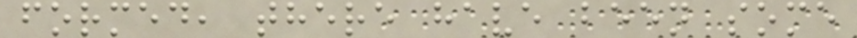formed, there have been some
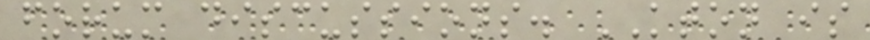forum discussions. KTON is
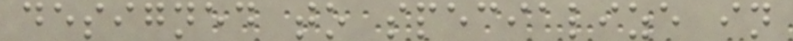designed to specialize in
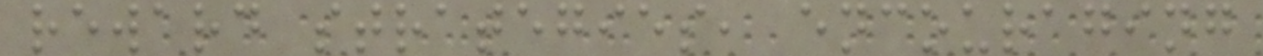reward strategies, encouraging
